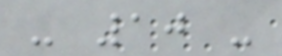- 10 -
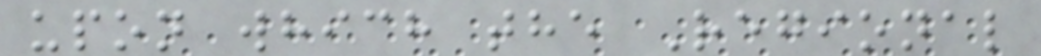upon which the Regional
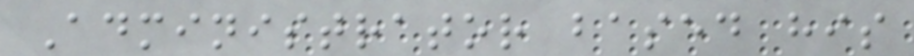Administrator based his
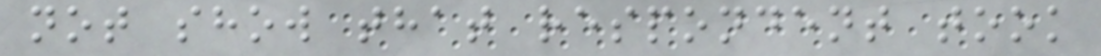not show that respondent took
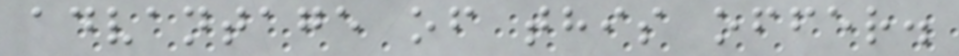advantage of this offer.
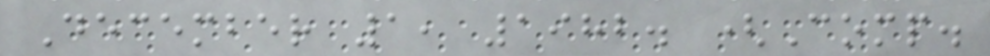December 1, 1982. (Comp.
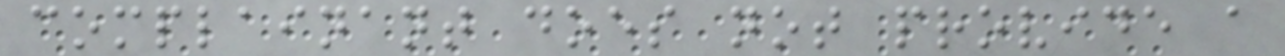complainant does not provide a
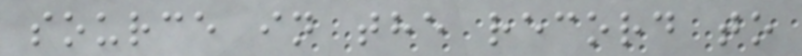source in the record to
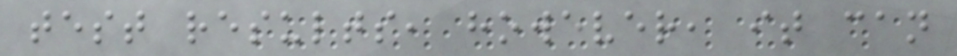test results, however, it can
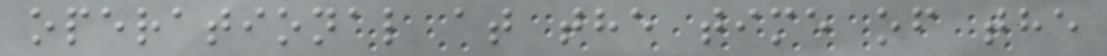operational at the time of the
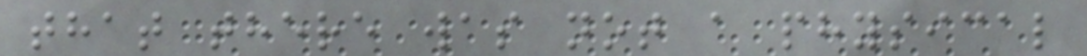that there was not a physical
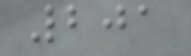201
